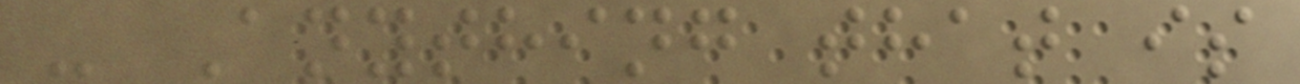- Anything that is
